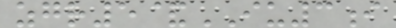zgr5&IU3i
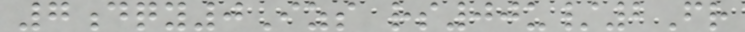7dqy0Izs rs00u/2Fr
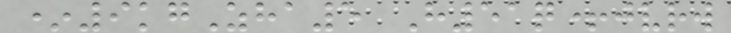*9kgZha5 H51q+jvrw
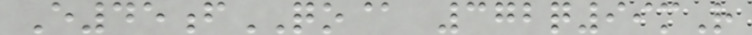E45fQO@ 372q99mR
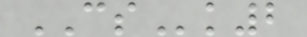CSk2
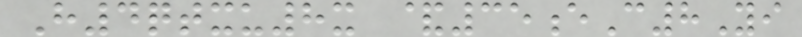H4qtxu8x &35eC8Yi
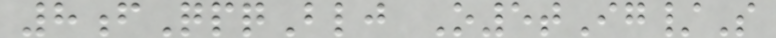8fQpqBlj O5tIg/S
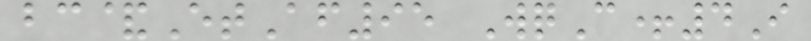bc&EtAf95 WqC+4I
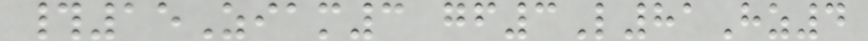#15Ziam3 gf3L81Hz4
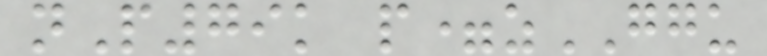nP79k p=zGGU
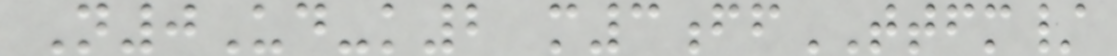N0Ud-k2 m3ffTTFM/
